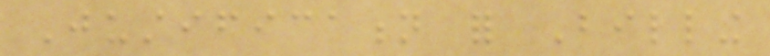Justification for Billing
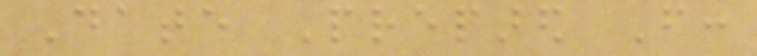Date Prepared From:
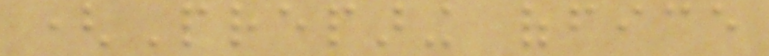(Preparing office
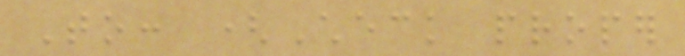To: (Check proper
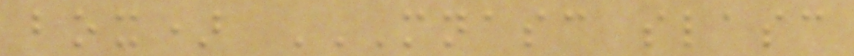box) MNASC SLASC
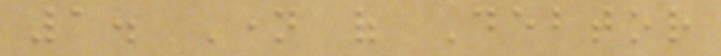1. Name of Debtor
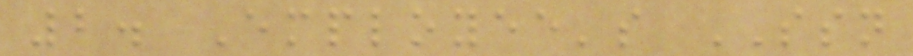2. Employee's SSN
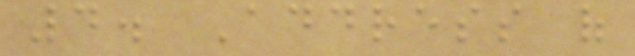4. Address of
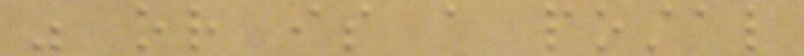was or is a postal
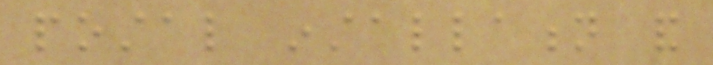postal installation and
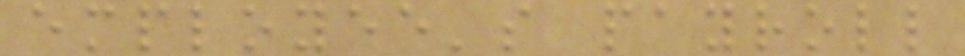employee's payroll
